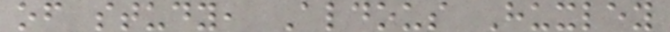of study, Aldous Huxley
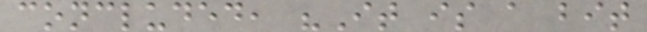concluded, "It is a bit
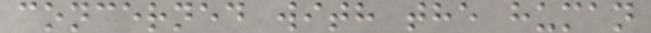concerned with the human
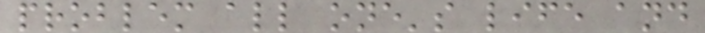problem all one's life and
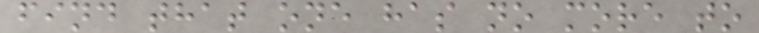find that one has no more to
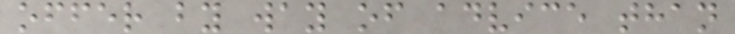offer by way of advice than
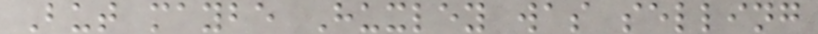But maybe Huxley was selling
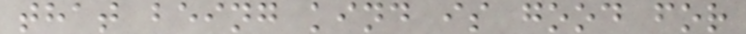that being kind is good for
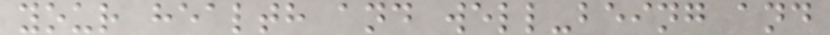your health and well-being and
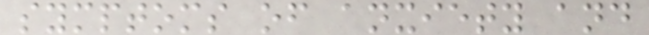symptoms of anxiety and
